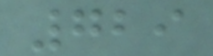729
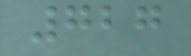727
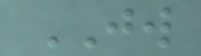JW
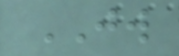JW
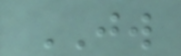JW
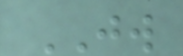JW
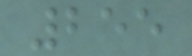255
